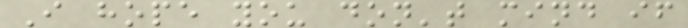I hope you don't mind if
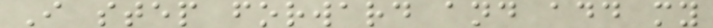I step forward and add my
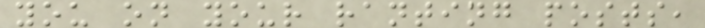you on your ranting posts,
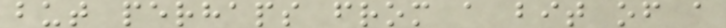but perhaps from a bit of a
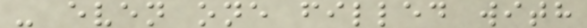- even one filled with
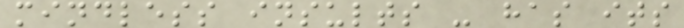mindless insults - has its
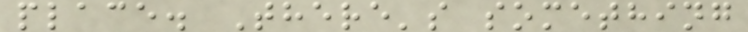place. There's something
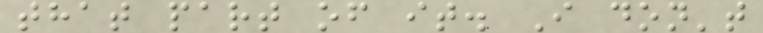that part of it. I don't
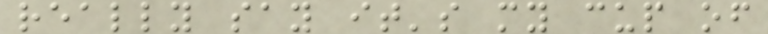really say it's my cup of
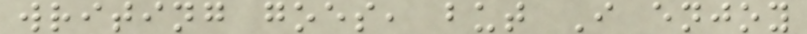writing goes, but I enjoy
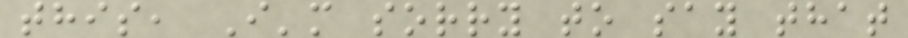this, I'm sorry to say that
